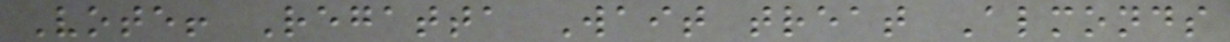Vote! Regatta Wait treat Almonds
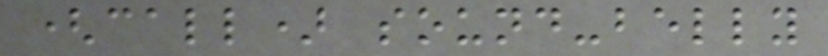(call) sound-belly
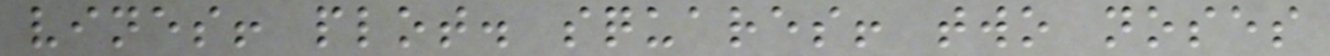vines! plot. squares! two noses
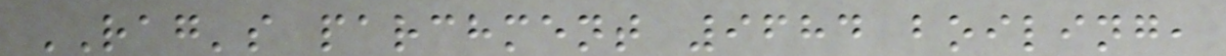RAG's parchment 9684 boiling,
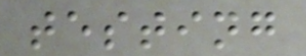testing
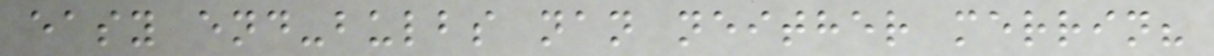easy end-bulbs nan neither merrin?
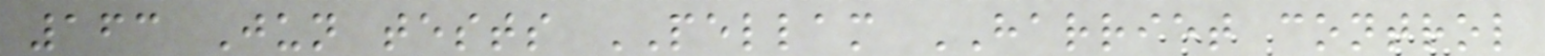163 Jun tests PELLAM HARRIET control
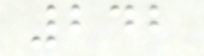242
